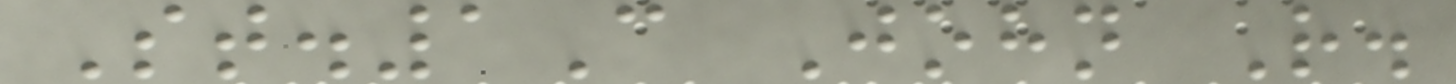St.1C John R.
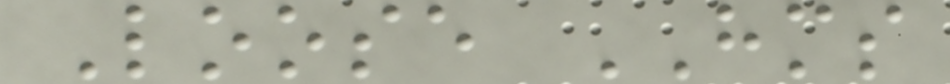Loose HMS
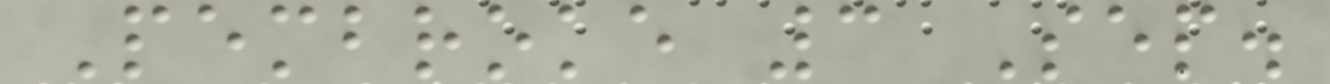Pembroke 3 Sep.
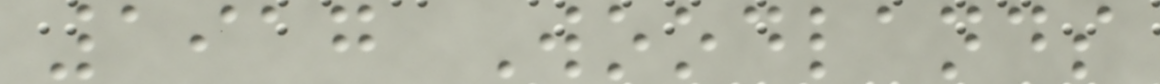1917 Woodlands
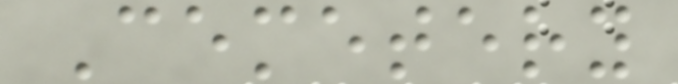Cemetery
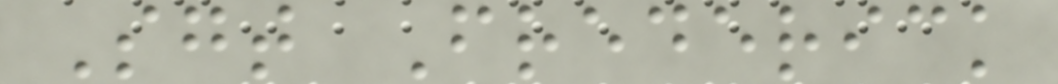Sgt Frederick
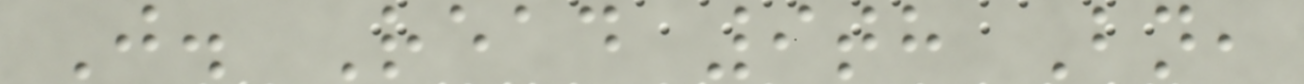J. Read 9th Bn,
